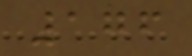176
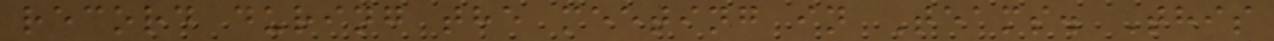record during the meeting in Teams. This
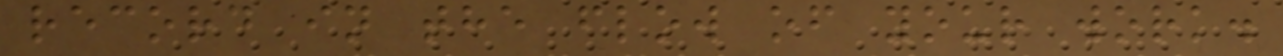record in the flow of your work.
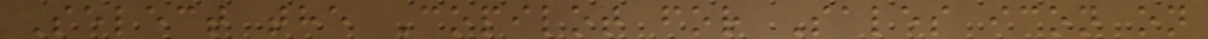Select the Copilot for Sales icon on
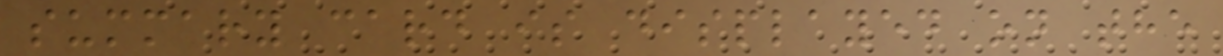summary card is displayed on the
